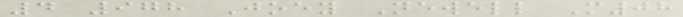4 978 Joey Newell M08
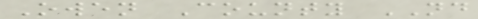Owen County ND
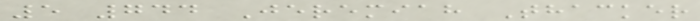5 744 Jeremiah Thacker
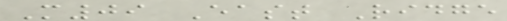M09 East Ridge
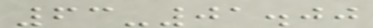63-01.00
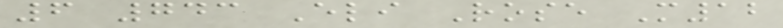6 743 Eli Rose M12
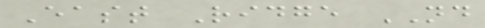East Ridge ND
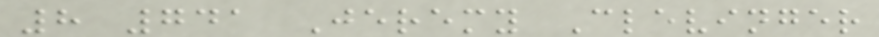8 741 Jeremy Clevinger
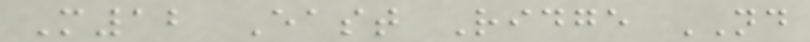M12 East Ridge ND
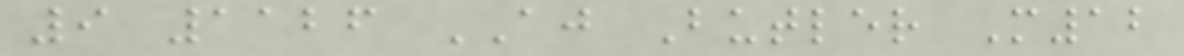9 1126 AJ Butler M12
